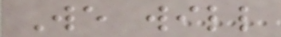We will
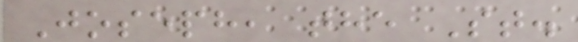Joseph, the St.
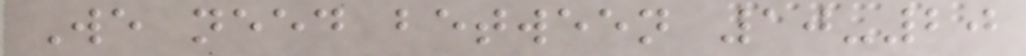We need between 10-20
